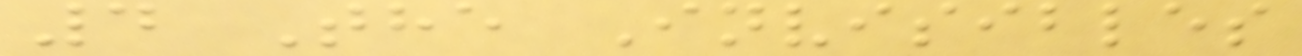4 The Invisibles
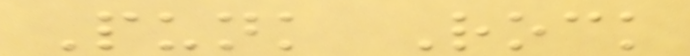Punk Rock
